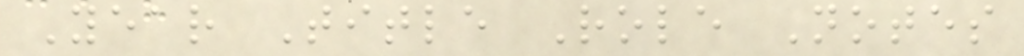Year Title Role Notes
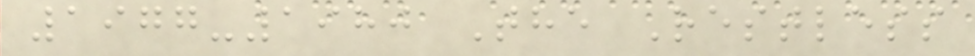1977-1980 The Restless
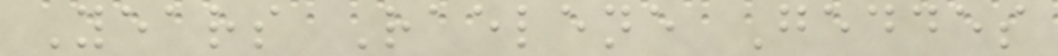Years Raelene Geddes
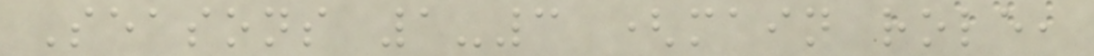Seasons 1-3 (main role,
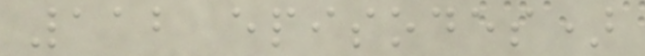112 episodes)
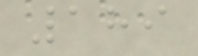189
